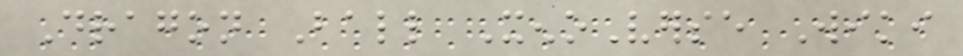Dragon Ball XenoVerse Wiki
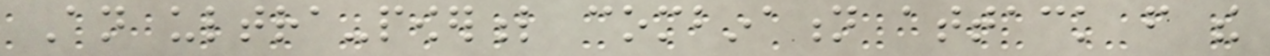An ultra-powerful combination attack from the
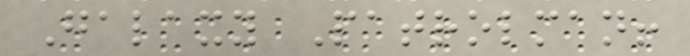Galaxy Patrolman!
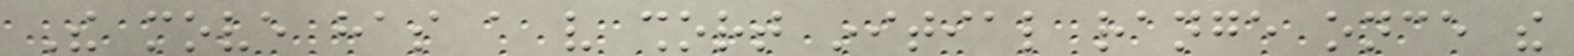The move has a very short initial range once the
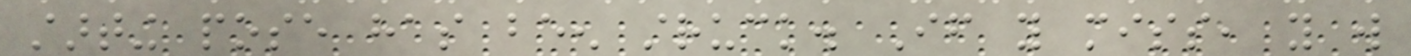starting pose has been struck. If you miss, you will
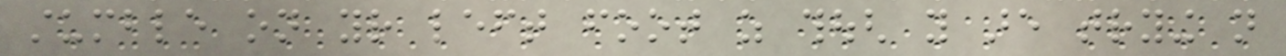stumble on your left foot as though you are trying not
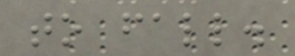to fall.
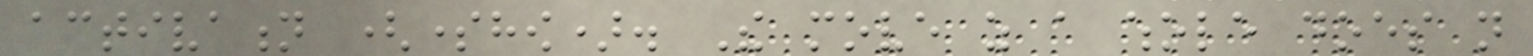activation (somehow). The move as a whole does not
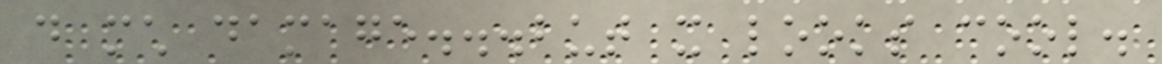do much damage...but it looks cool.
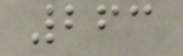263
